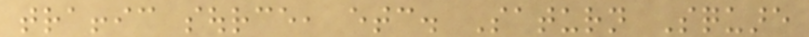traffic source, etc. Saturn Square
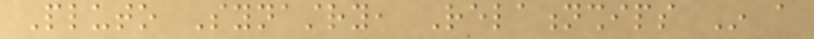Pluto Synastry, Relationships In a
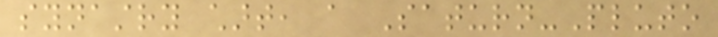synastry chart, a Saturn-Pluto
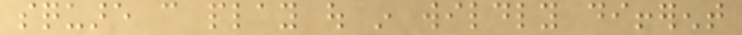square can play out in wildly different
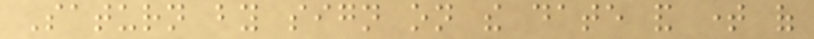Saturn by sign on the date and time of
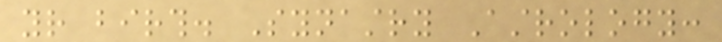your birth. Synastry Astrology:
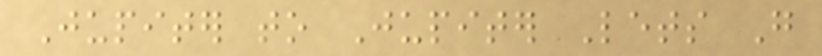Jupiter to Jupiter Lets Go
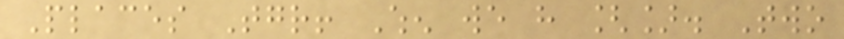Places Together! When we have []. Two
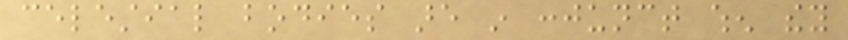celestial bodies are in conjunct when they
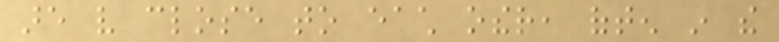are very close to each other, often in the
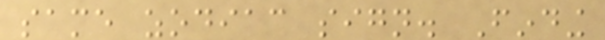same zodiac sign. Finding
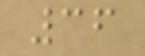36
